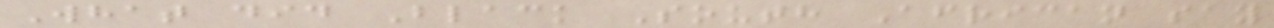What did Black South African say
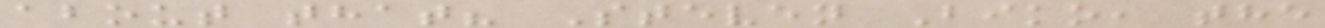about that? Steven Biko, the
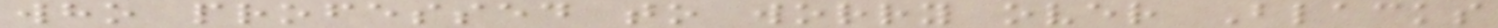who professed to worry over Blacks
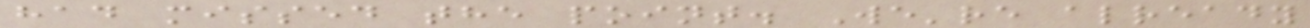had missed the point. We're already
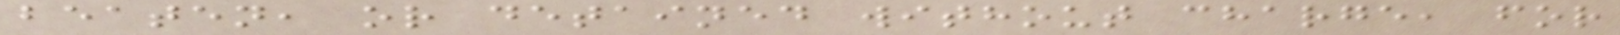beaten, or detained without charge, for
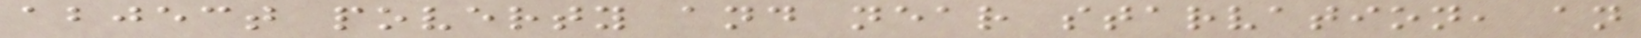abject poverty and near starvation, an
